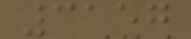3157
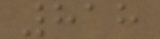818
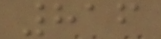816
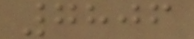7806
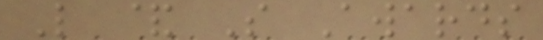L & S Awards
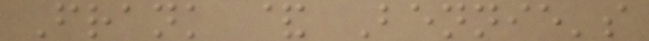Frank & Bennie's
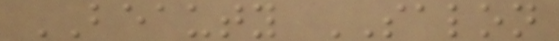BEAUTY SALON
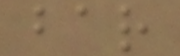bar
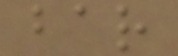bar
